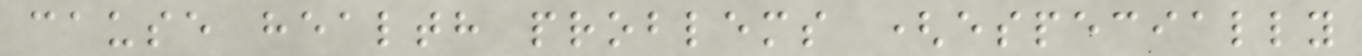cause health problems (especially
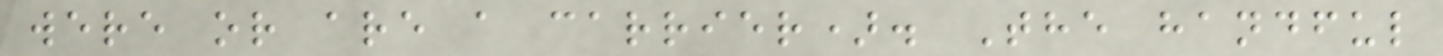were or are a carrier). The handful
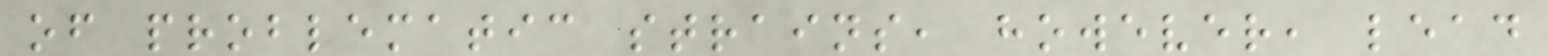of problematic strains, however, lead
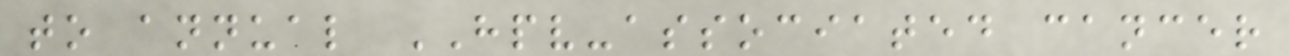to annual HPV-associated cancer
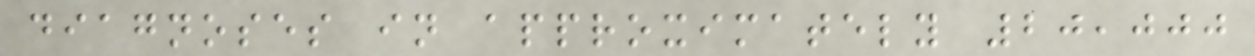diagnoses in approximately 20,000
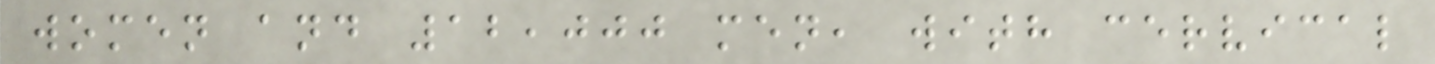women and 12,000 men, with cervical
